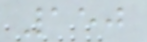150
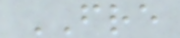FRE
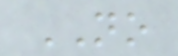NO
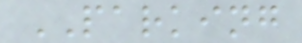PARKING
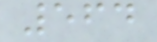564
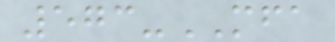573-MFA
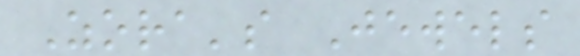Zora's Jewels
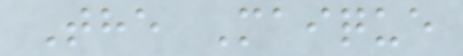The Maique
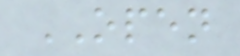OPEN
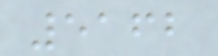5162
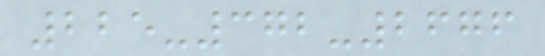225-372-2676
